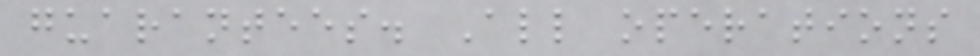guarantees. All operations
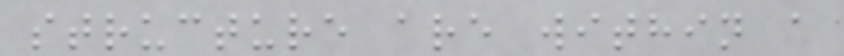structure are within a
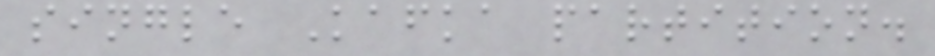single Kafka partition.
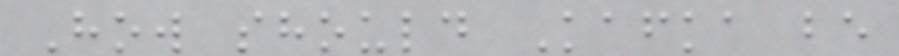How should Kafka be
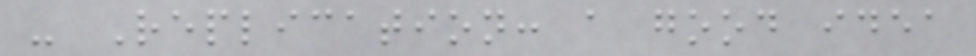- Replication: a good idea
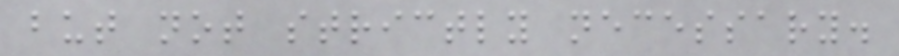but not strictly necessary.
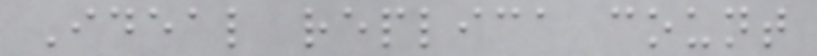Ideal replica count
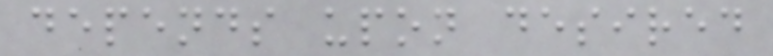depends upon desired
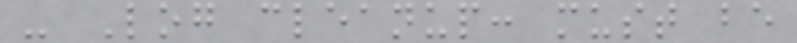- Log cleanup: must be
